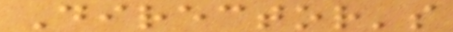Director's
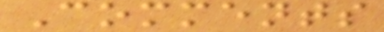Comments
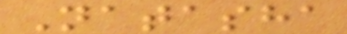Natasha
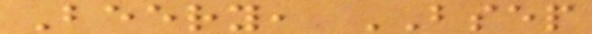Beery, BSEP
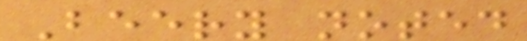Beery noted
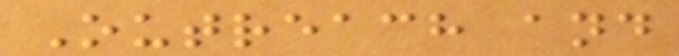Outreach and
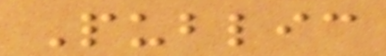Public
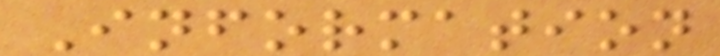Information
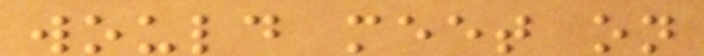would meet on
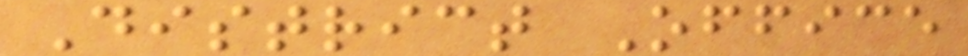District Office
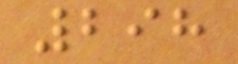298
